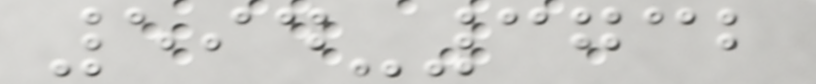594-3732
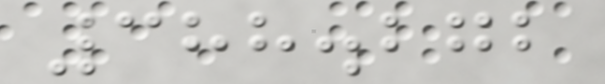388.272
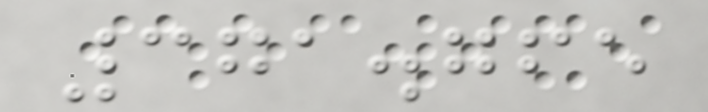371.765
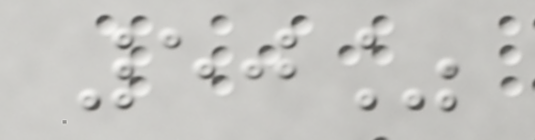50%
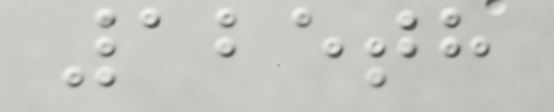125th
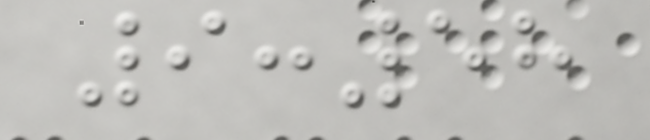9:58
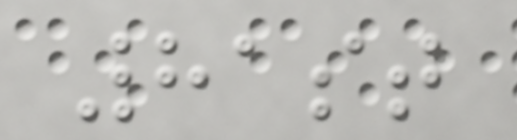81st
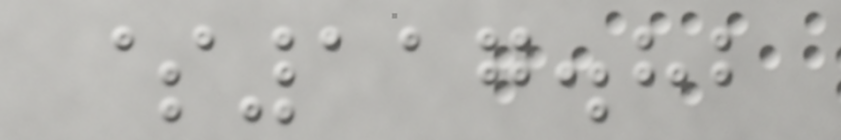$117.82
